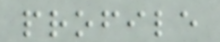profile
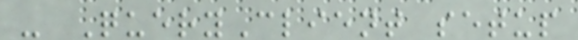- QueryClient setup
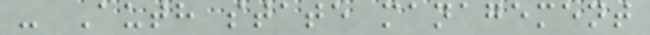- Auth state management
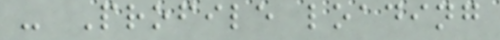- Profile loading
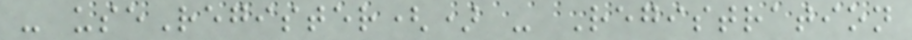- useRegister() - Registration
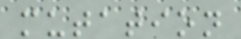mutation
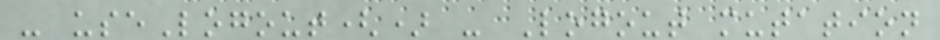- useLogout() - Logout mutation
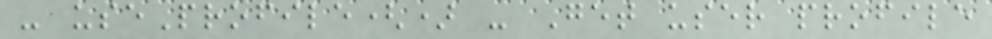- useProfile() - Get user profile
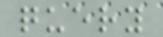query
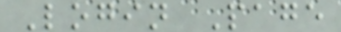Login Page
